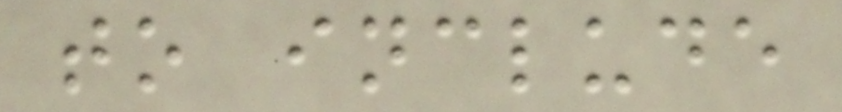to include
